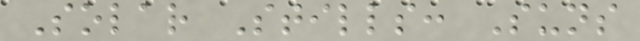Solar Stills: Suns
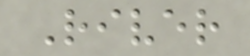River
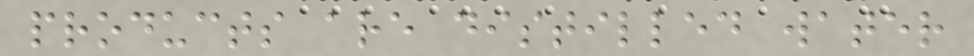products are distilled water
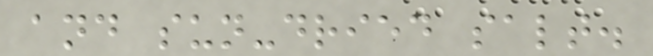and sun-dried salt.
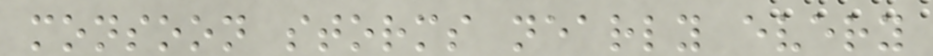monsoon storms nearly every
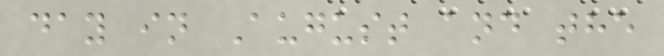day in August and the
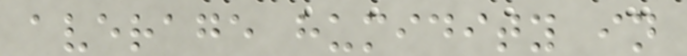average humidity in
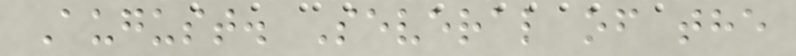August. Several of the
